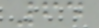64
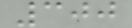300
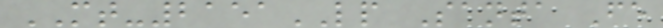MT-2151LP Santa Fe
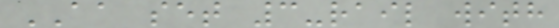AA set 3-rail with
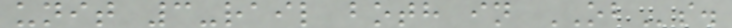unit 3-rail both in OBs.
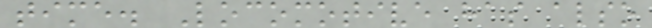time. Locomotive has also
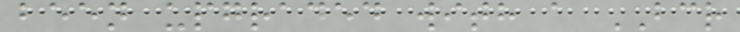been upgraded with a BCR
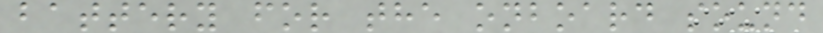battery for the onboard sound
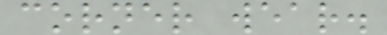corner wear.
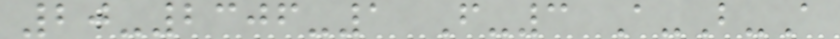20-2306-1 F-3 A-B-A
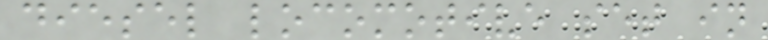diesel locomotive set in
